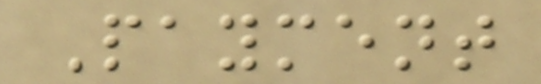Payment
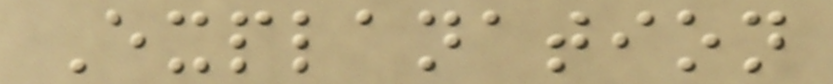Explanation
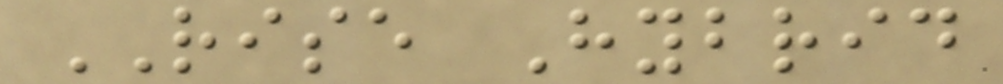RISE Hybrid
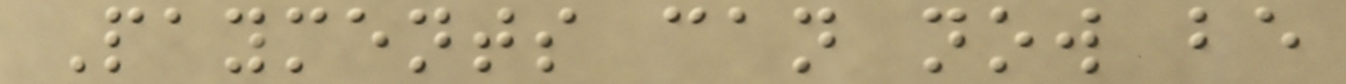Payments can now be
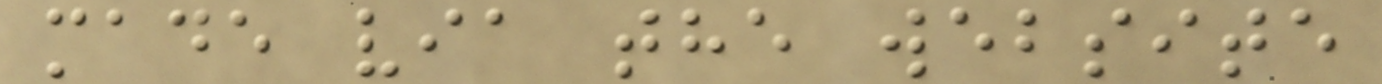made via the website
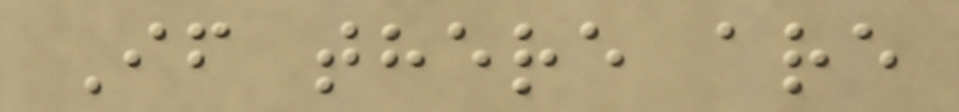If there are
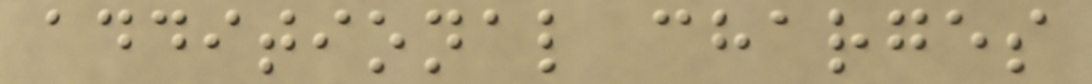additional charges
